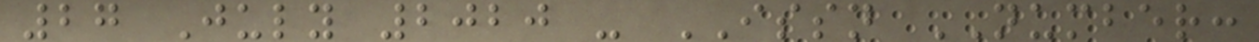27 July 2020 - ISSN NUMBER:
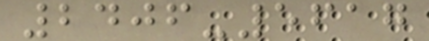2406-5617
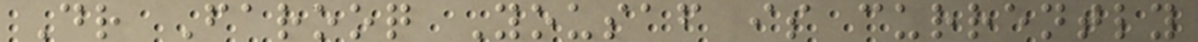Dr Farooq Yousaf is currently
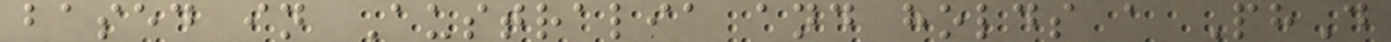based in Australia and holds a PhD
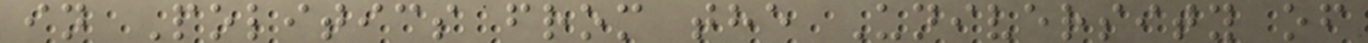in Politics from the University of
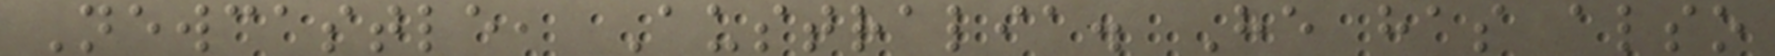Newcastle, Australia. He has also
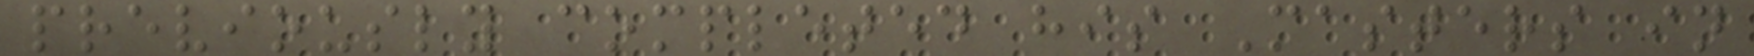previously completed his Masters in
